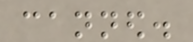canned.
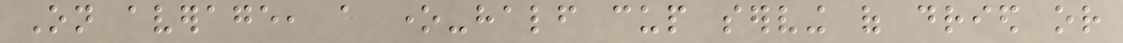On average, a one-half cup serving of dried or
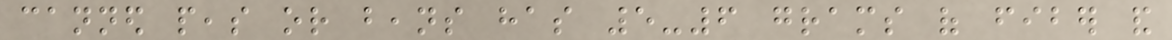canned peas or beans has 5-6 grams of fiber and
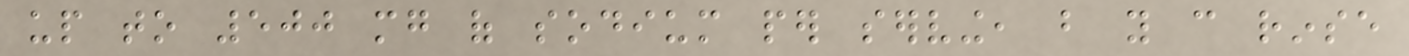up to 500 mg of sodium per serving, but you can rinse
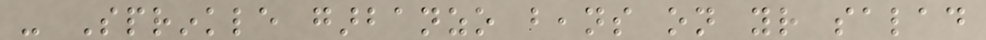- Sprinkle garbanzo beans on your salad
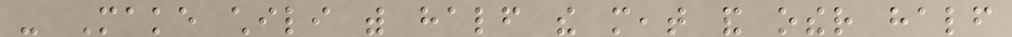- Make chili with half the meat and other half
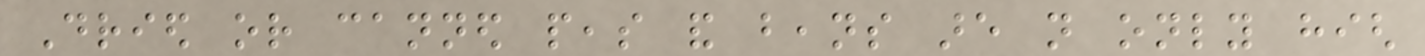Dried or canned peas and beans are not only high
